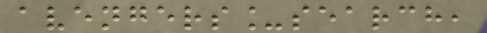avengers_search,
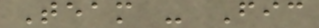Team - Fic
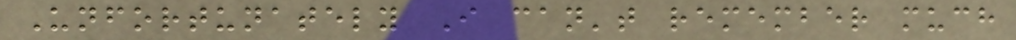Unfortunately I can't remember much
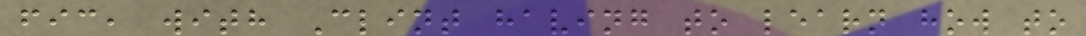fic, with Clint having to learn how to
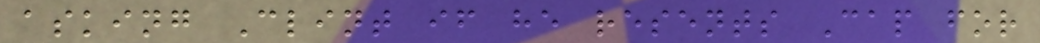asking Clint if he resents Cap for
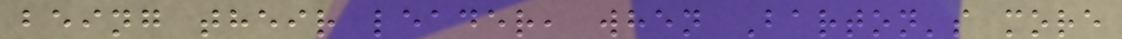being their leader, when Barton's more
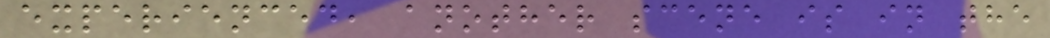experienced, another scene is in the
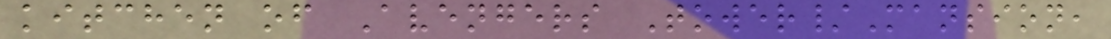kitchen of Avengers Tower/Mansion,
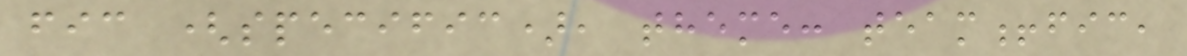fic (specific), theme: team!fic,
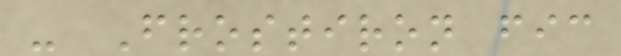- Frostiron fic
